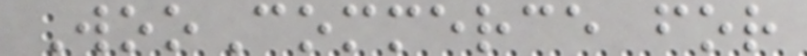WooCommerce for
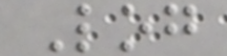Log
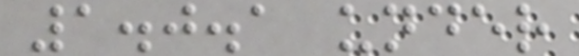1.0.1 under
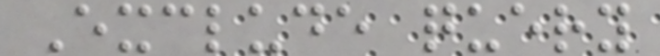Exclude query
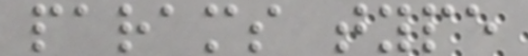params type
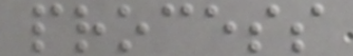process
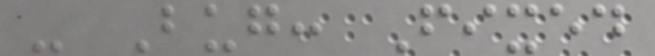- Bug: Fixed
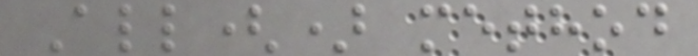All() method
